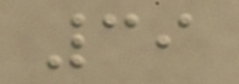39
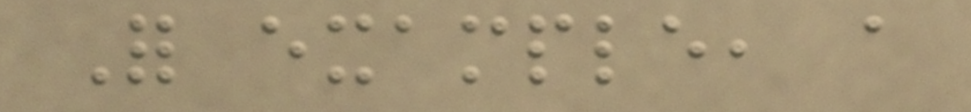For example, a
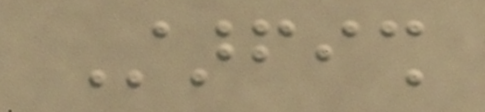Starfish
